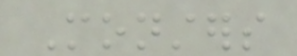Monsters
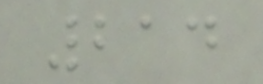214
